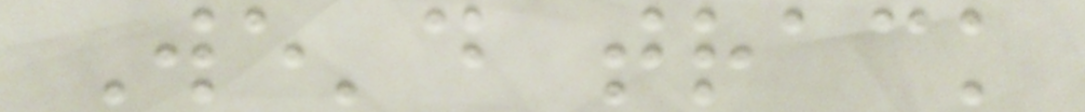We'd track
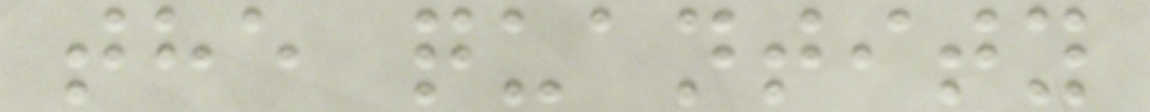the quantity
